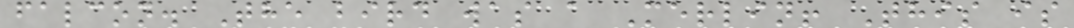falcon. The bird was a Merlin! This is
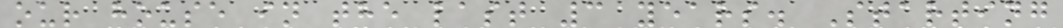our house in the last 3 years. Starting
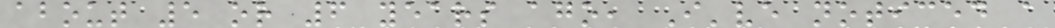about 5 or 6 years ago, I've noticed a
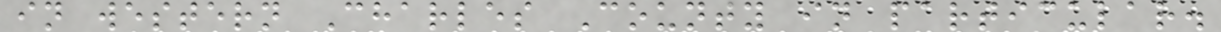in western Charles County in particular.
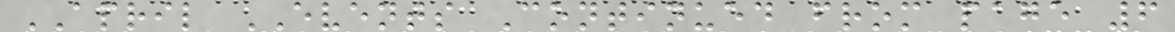APRIL EVENTS Continued from page 6
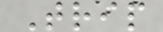Trip
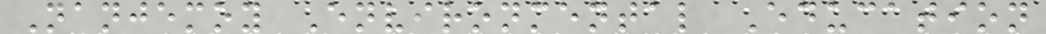Nanjemoy Environmental Education
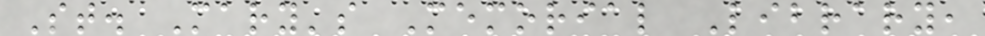St. Mary's Memorial Library,
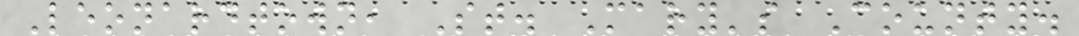Leonardtown, St. Mary's County.
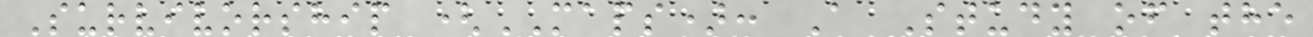Survivorship (MAPS): A Study of the
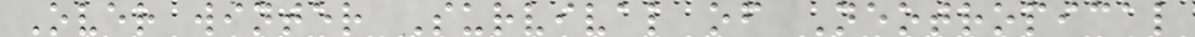Over winter Survival of Neotropical
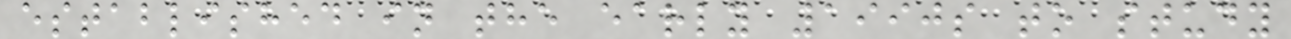established in the early 1990s to study
